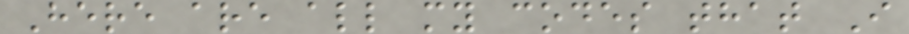Here are all my codes that I
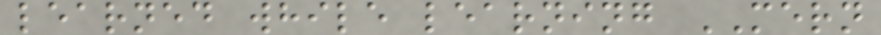learned while learning MERN
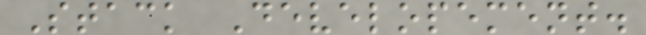Stack Developement.
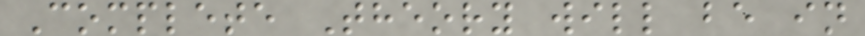Complete Theory will be in
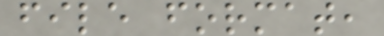file format,
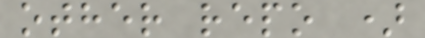other repo )
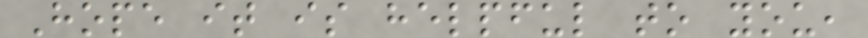Hope it is helpful to you,
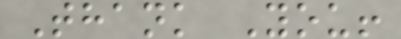Thank You!
